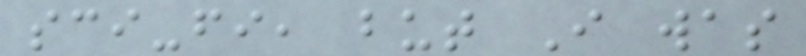sci-fi, but I was
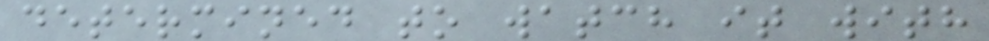determined to watch it with
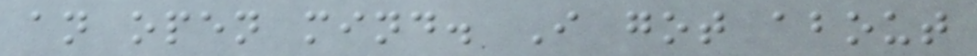an open mind. I got about
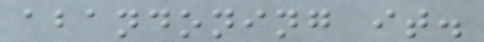abandoning it.
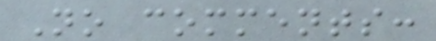No comments:
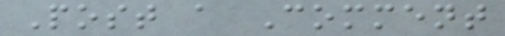Post a Comment
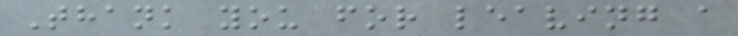Thank you for leaving a
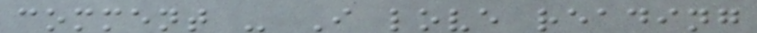comment - I love reading
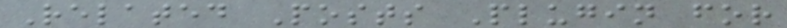Related Posts Plugin for
